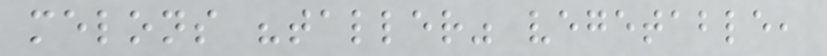melons "taller" vegetable,
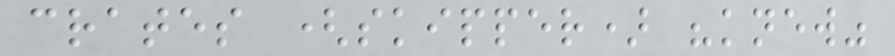crates (skipper) "knew"
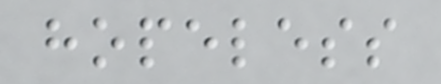hopeless
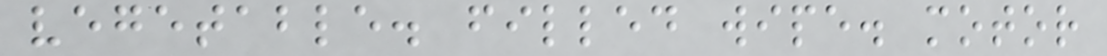vegetable. filled wipe. motor
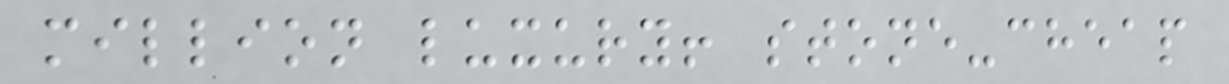million luxury! stone-cheap
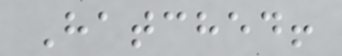Hatched!
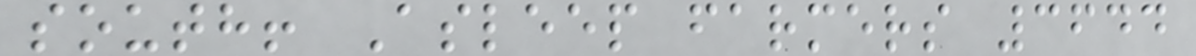south! Asleep farmers 3644
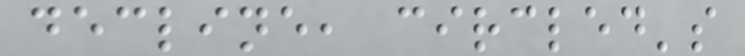decline, circled's
